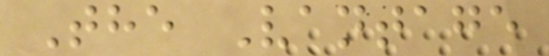The Vantage
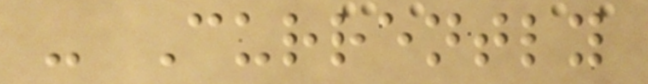- Currently
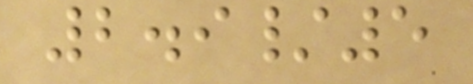2.9/5
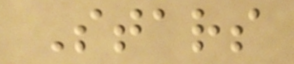Stars
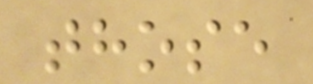those
